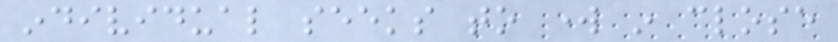individual seeks to work in close
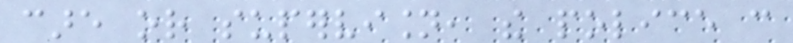care or supervision, the police can
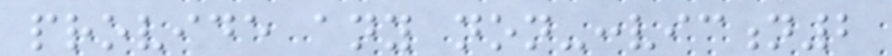provide any non-conviction2
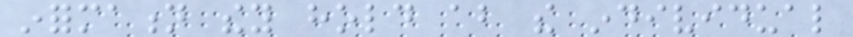information they hold about the individual
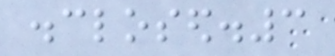disclosed.3
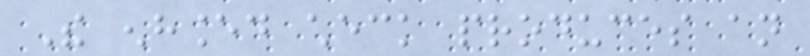The enhanced check produces an
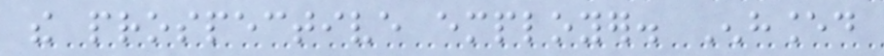the prospective employer. Enhanced
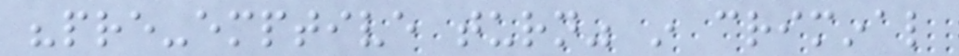"pre-emptive turn" in criminal
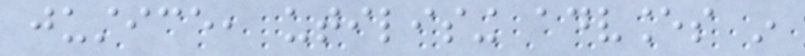justice, utilising advances in
